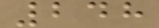248
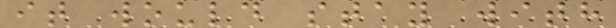it would stay with
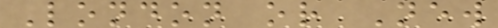London or New
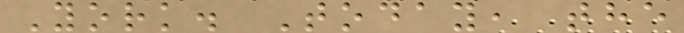York. Today, the
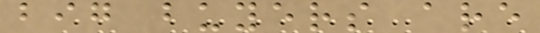big buyers are
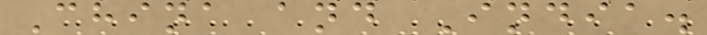China and India.
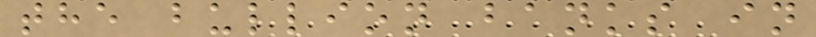the bullion banks in
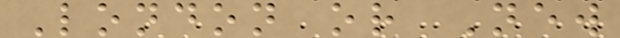London or New
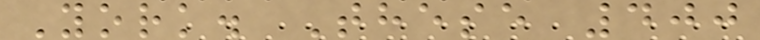York. These 400
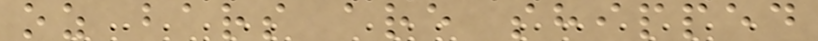oz bars are shipped
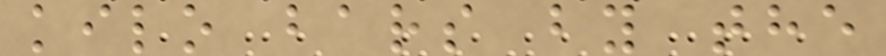kilo bars by the
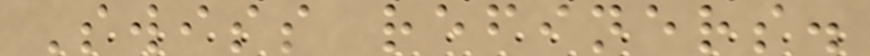Swiss refiners.
